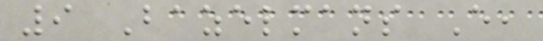9 Bazelmans E,
